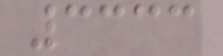3333
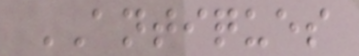ANTIQUES
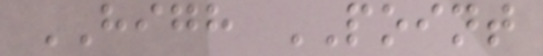HIGH POINT
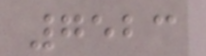7523
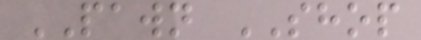PAWN SHOP
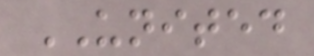UNITED
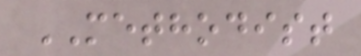METHODIST
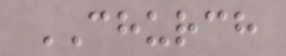CHURCH
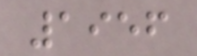1956
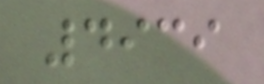4939
